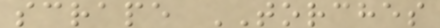scrape TORCHES
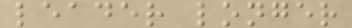leader longer
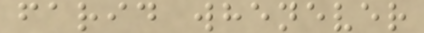farid whenever
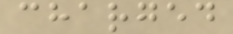charged
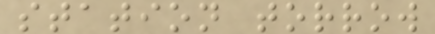station torrow
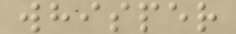whisper
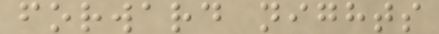forward nights
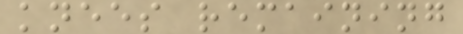knees remaining
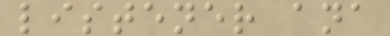listener ana
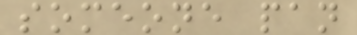someone pan
